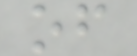of
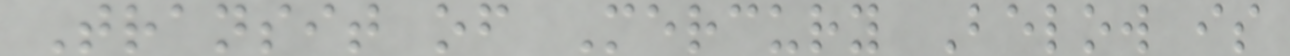Transit of Mercury Below is
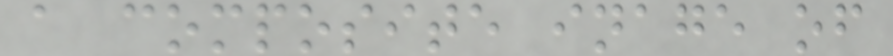a composite inage of
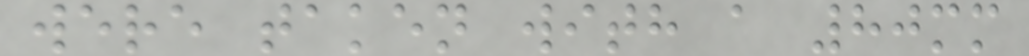were taken with a 80mm
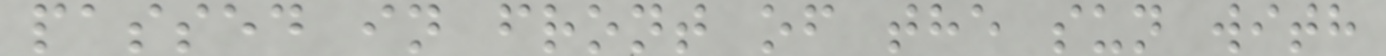passed in front of the sun with
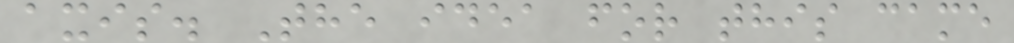axis. The idea for this came
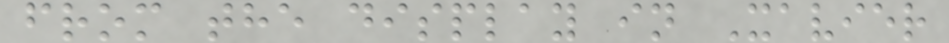from the display in Xavier
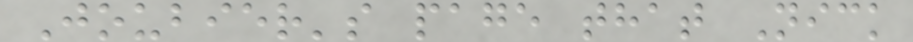Joubier's page that Nick
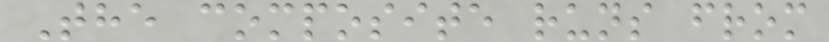The composite runs from
